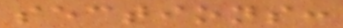sections:
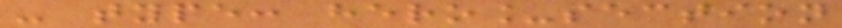- type: hero_section
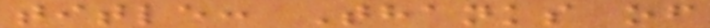title: Thanks of
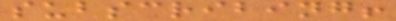subscribing!
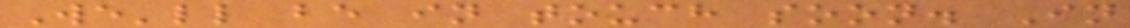We'll be in touch soon. In
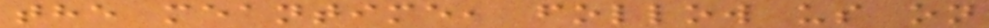the meantime, follow us on
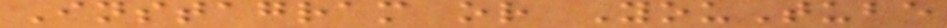Instagram or YouTube
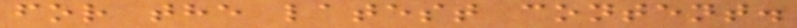for the latest content.
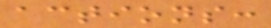actions:
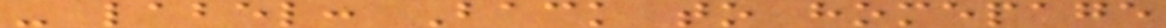- label: Back to homepage
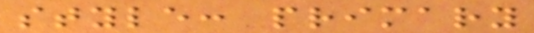style: primary
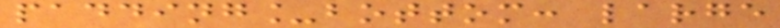padding_bottom: large
